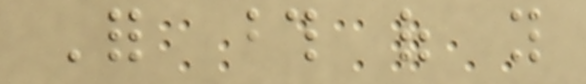For those of you
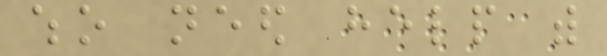who need help with
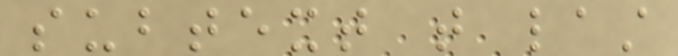subtext that last
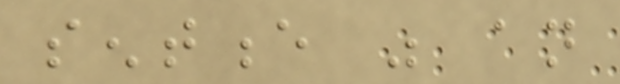sentence was an
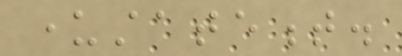understatement.
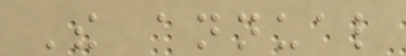The annual
